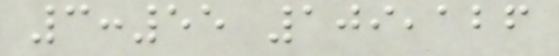3:55 109,126
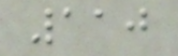110
